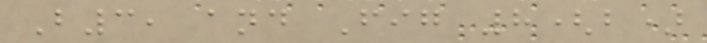B3, and Fig 8(b)
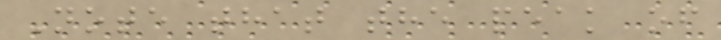Note that the peak of
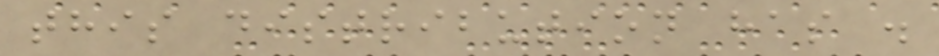this distribution has .
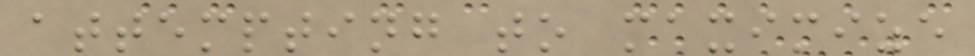attempting to maximize
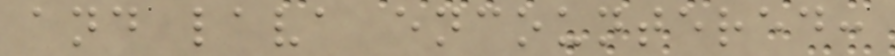and lava encountered:
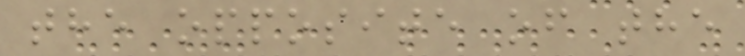the opposite of the
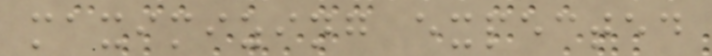maximizing expected
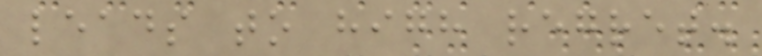leads to high regret.
